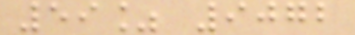59% 9072
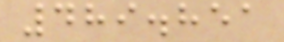489.851
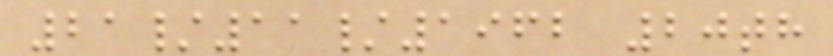21/11/1962 20th
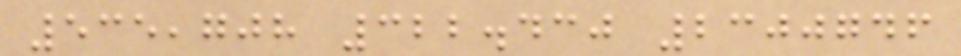535,708 322.430 2300746
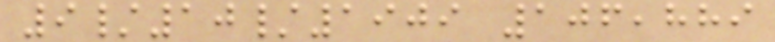9/10/1909 106,889
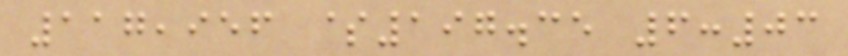117,956 $197.35 6:03
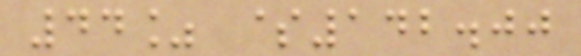44% $142.00
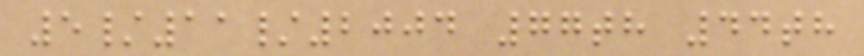5/11/2004 77th 44th
